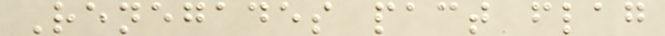Renegades pact flag
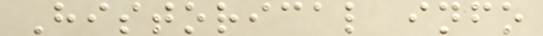Historical info
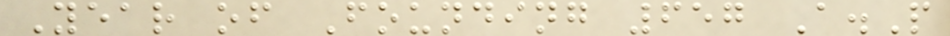Year of Founding 657 A.P
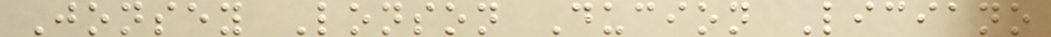Jonsey Lonson Ducion Liciano
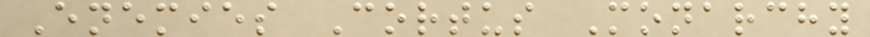Enemies Cortus Monarchy
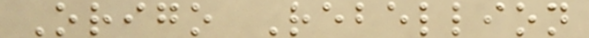Origo Rebellion
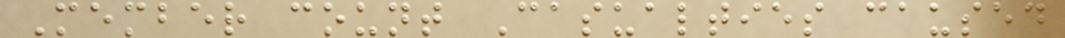Member count Casualties caused
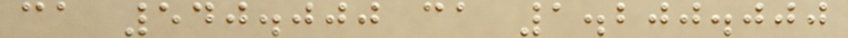ca 540.000 ca 1.200.000
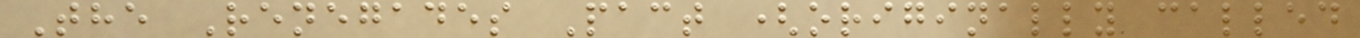The Renegades Pact (originally called
